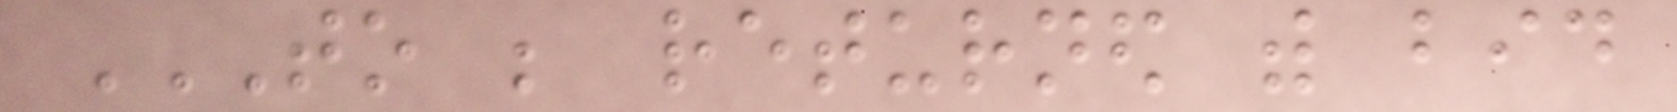TO BE RETURNED WITH BID
